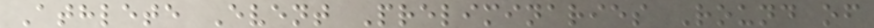Athlete Event Preliminaries Round of
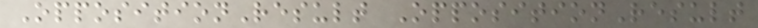OppositionResult OppositionResult
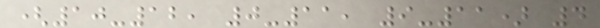(10-12, 0-11, 9-11) 4
